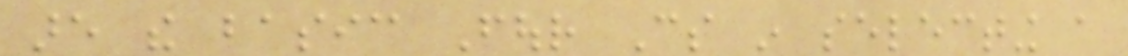are the basic Four Cs in selecting a
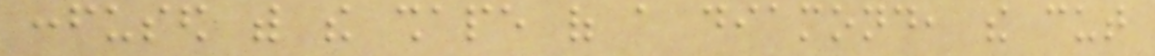confused with the shape of a diamond, the cut
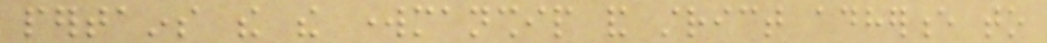pertains the the workmanship and strict adherence to
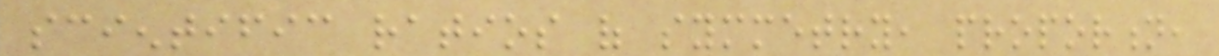scientific ratios of symmetry, proportion,
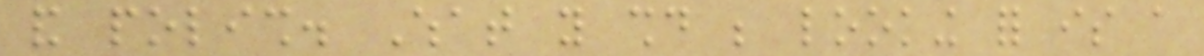and polish. What you should be looking for is a
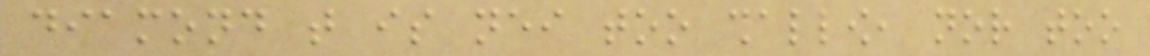diamond that is neither too shallow, nor too
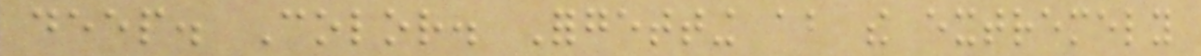deep. Color. Forgetting about the extremely
